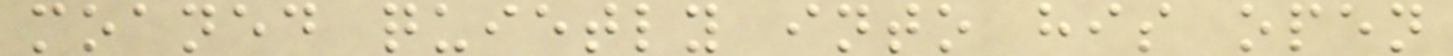moaned quietly into his open
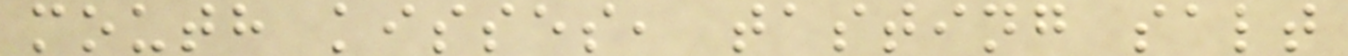mouth kisses, tasting salt
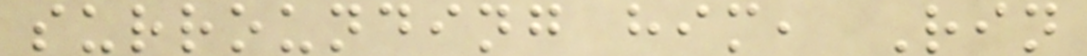surrounding him, Rin
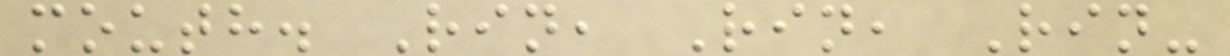mouth. Rin, Rin, Rin-
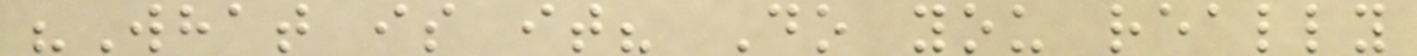"What is it? Do you really
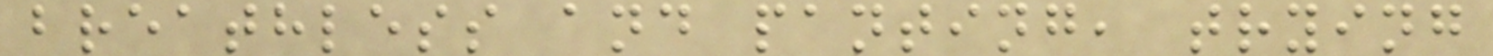breathless and panting, trying
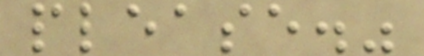please."
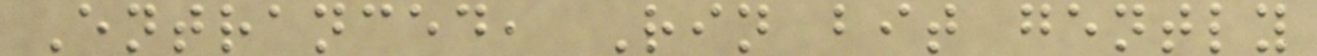Entranced, Rin bit gently
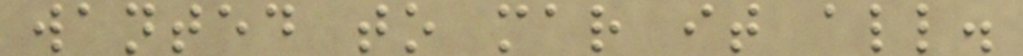wanted to mar it all.
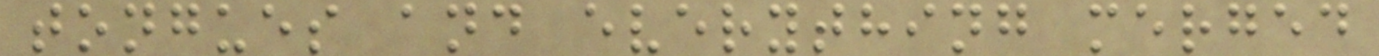tongues and everything merged
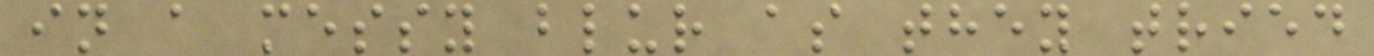in a messy blur as they tried
